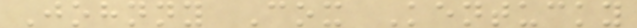Johnny Cox Kentucky
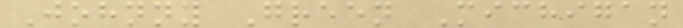Johnny Green Michigan
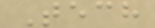Tech
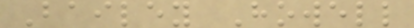Bailey Howell
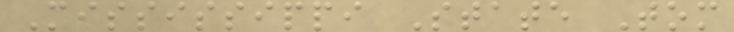Mississippi State Tom
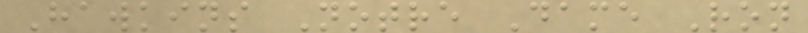Hawkins Notre Dame Ron
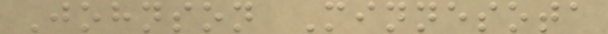Johnson Minnesota
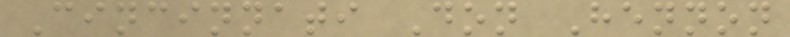Cincinnati Don Hennon
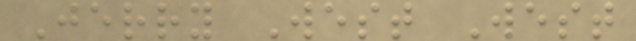Jerry West West
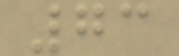73
